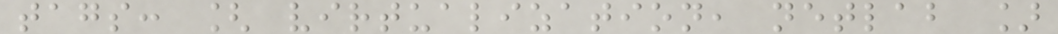tags: [ virtualization, netlab ]
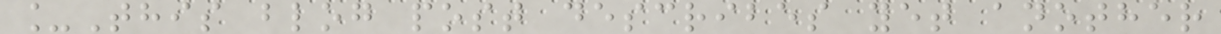_This blog post describes yet another
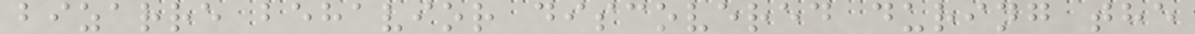bizarre behavior discovered during the
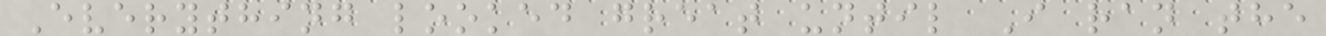Everything looked great until I ran the
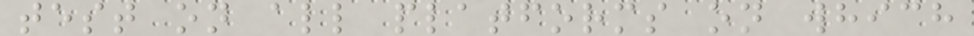test on all platforms on which
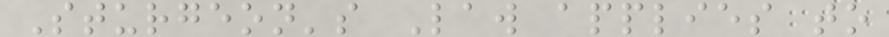Sturgeon's Law applies to
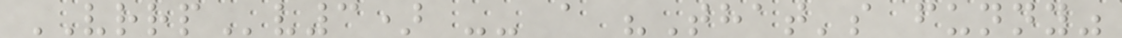VRRPv3) -- a "That's funny"
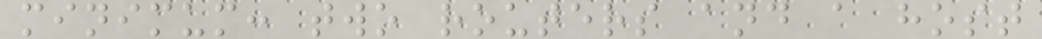minimum: two routers and a host
